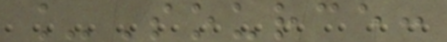_Source:
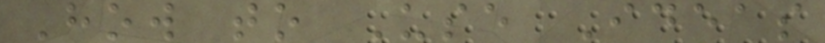How to Use Ideas
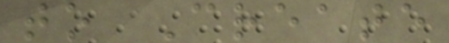to Create
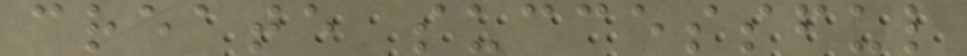create successful
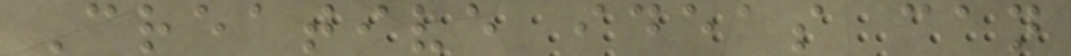Creative ideas can
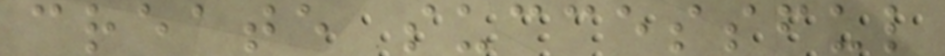create successful
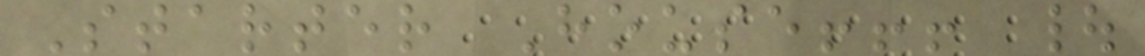Starter House!!! |
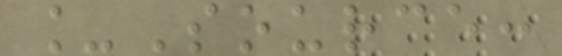_Source:
